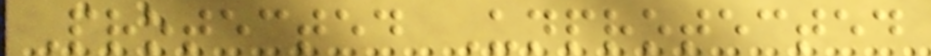Protected Unprotected
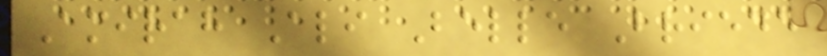Amirah Ali Belle Briede
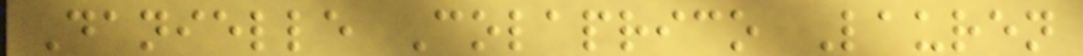Danielle Colaprico Lauren
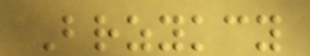Brzykcy
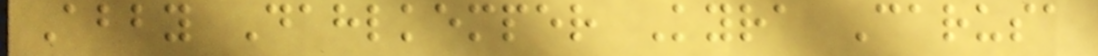Abby Dahlkemper Kyra Carusa
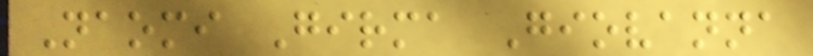Naomi Girma Giovanna
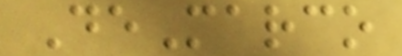DeMarco
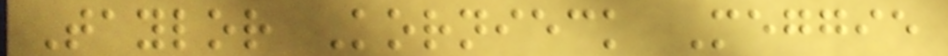Taylor Kornieck Meggie
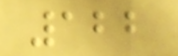122
